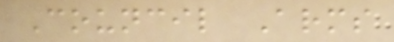Council Arms
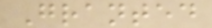Granted
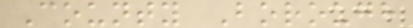County Borough
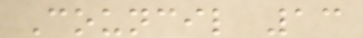Council 13
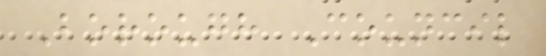Borough Council
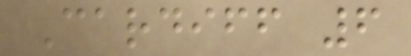Cardiff 6
